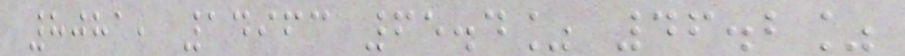8081, 14963 65.4% 46.2%
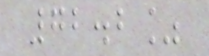72.2%
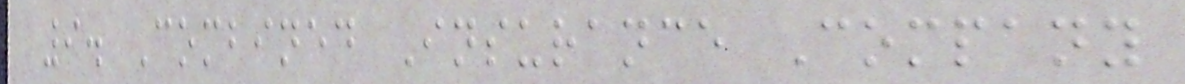9. Combined Insurance Company
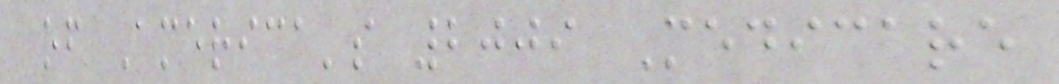of America's 2009 Medicare
